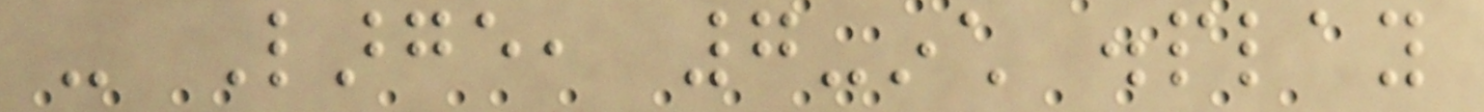- Large, 7-inch display
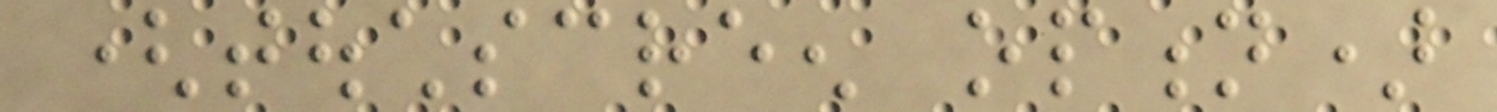(touchscreen option)
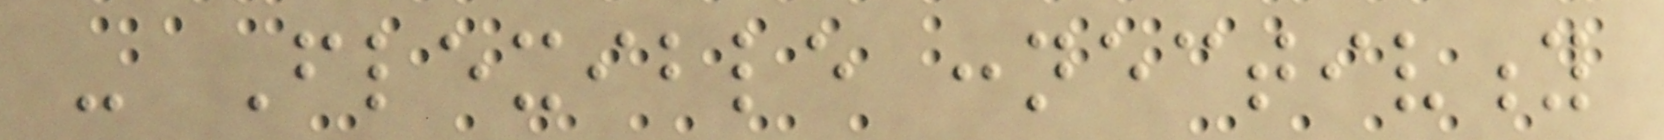- Flexible connectivity
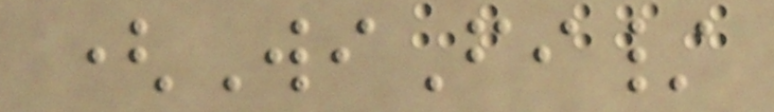(WiFi/
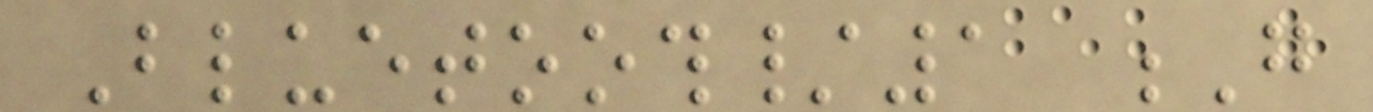Bluetooth/1 G
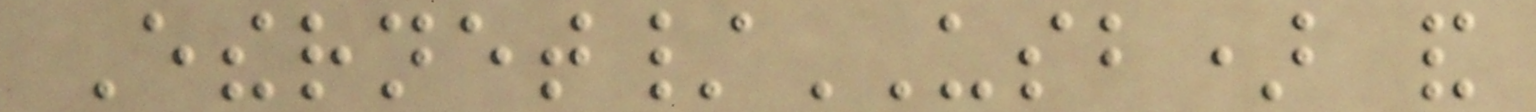Ethernet/USB) and
